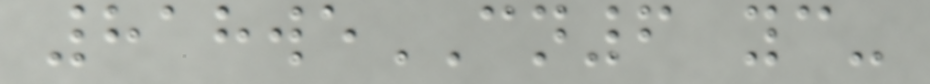818weCN6 yc-
